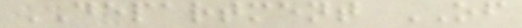DEPARTMENT OF
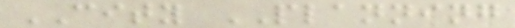CITY PLANNING
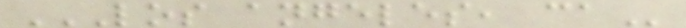LOS ANGELES, CA
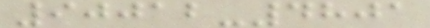90012-4801
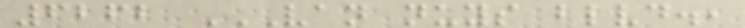6262 VAN NUYS BLVD.,
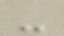-
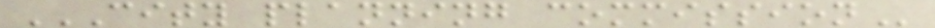CITY PLANNING COMMISSION
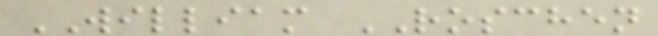WILLIAM ROSCHEN
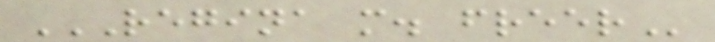REGINA M. FREER
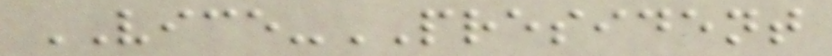VICE-PRESIDENT
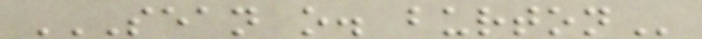SEAN O. BURTON
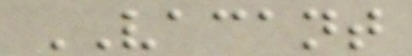VACANT
